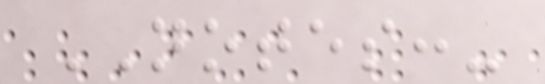NOTES:-
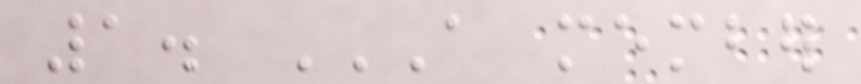1. A MEMBER
